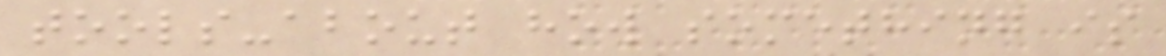tools-about how something is
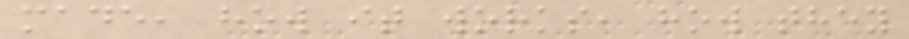made, how it works, how they
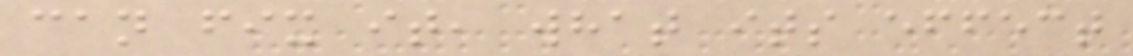can fix it, what its effect
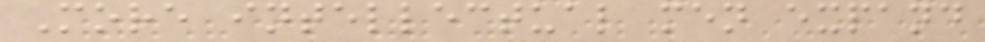More intellectual men expand
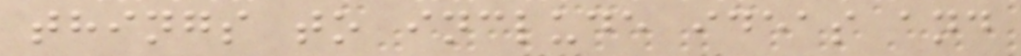things to include ideas and
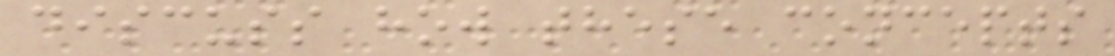discuss how these concepts
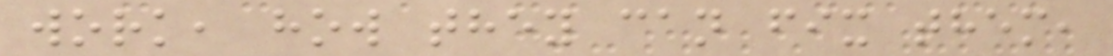work, how they can fix them,
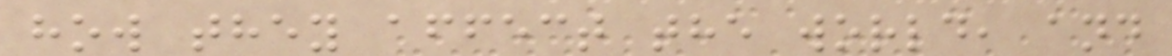how they affect the world, and
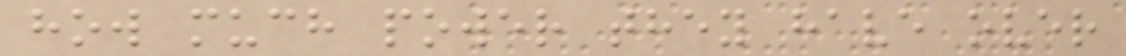how much power they have over
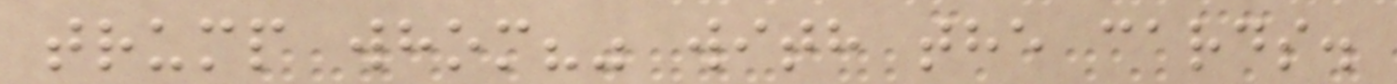trump whom?" with the cards.
